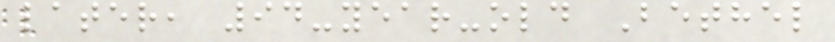later, 94-year-old Bethel
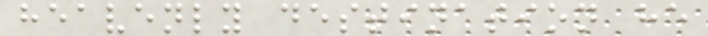heavenly destination he
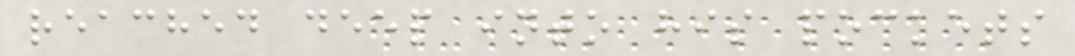reached deep into his pockets
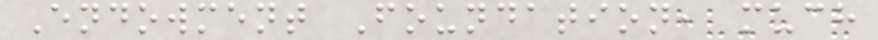Endowment Foundation, much
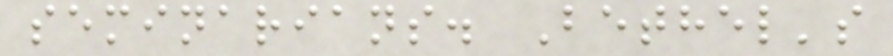seminarians. Bethel's
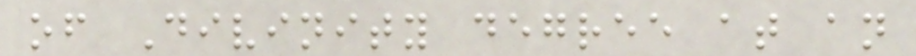of Divinity degree at an
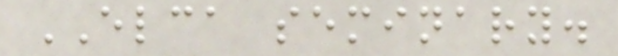ELCA seminary.
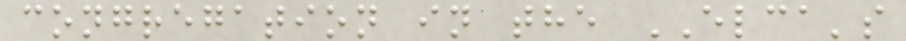congregation in the ELCA's
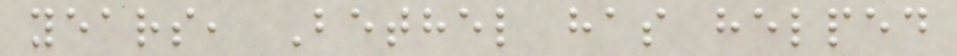years, Bethel has helped
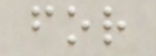for
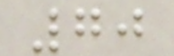70
